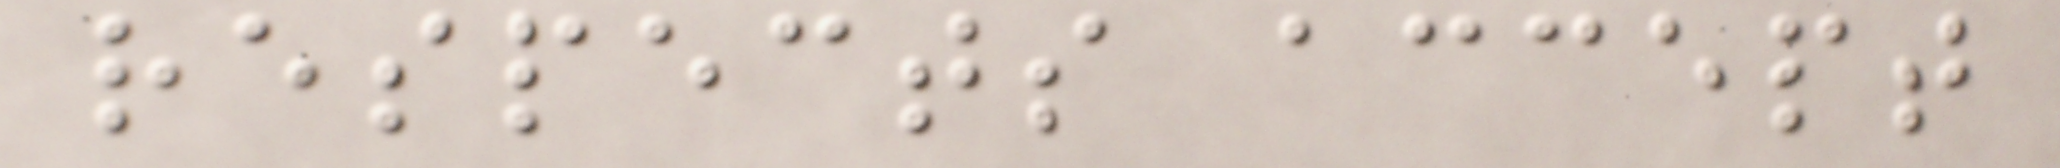respects accept
